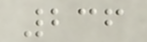236
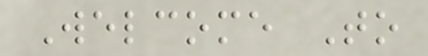Welcome To
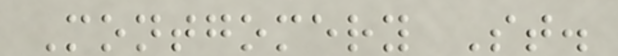Montgomery St.
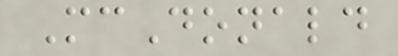McDonald
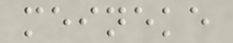meineke
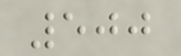500
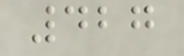427
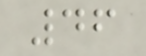46
